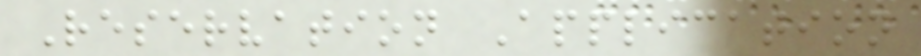Reservation Application
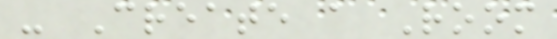- Create a Room
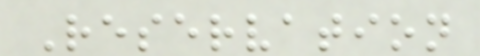Reservation
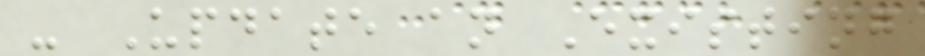- Update an Existing
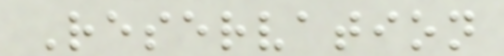Reservation
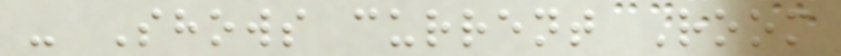- Shows current Room
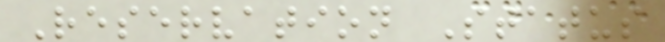Reservation Status
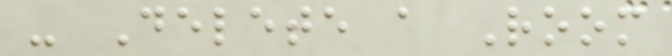- Delete a Room
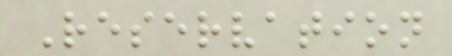Reservation
